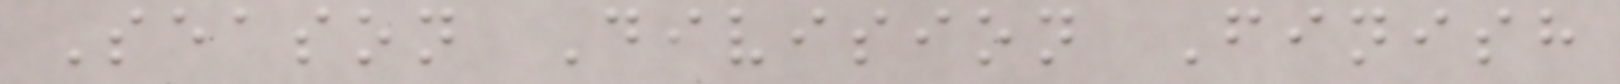Season Division Finish
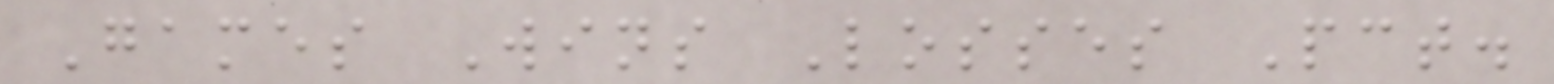Games Wins Losses Pct.
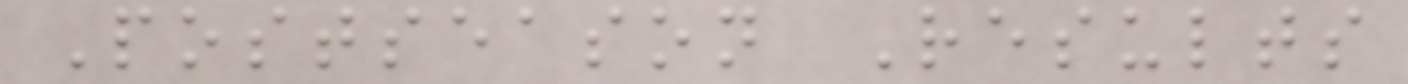Postseason Results
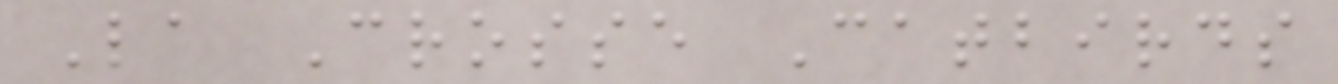La Crosse Catbirds
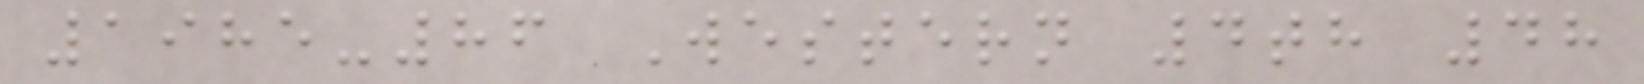1985-86 Western 4th 48
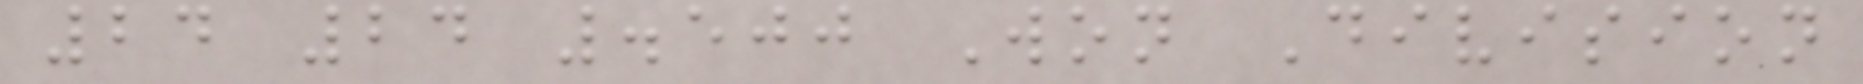24 24 .500 Won Division
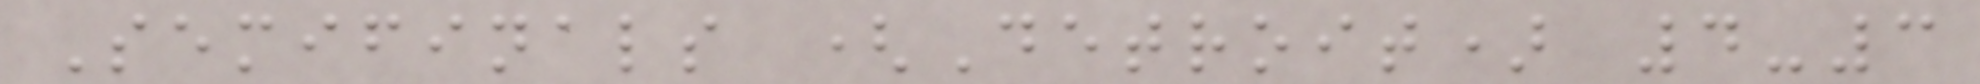Semifinals (Detroit) 4-3
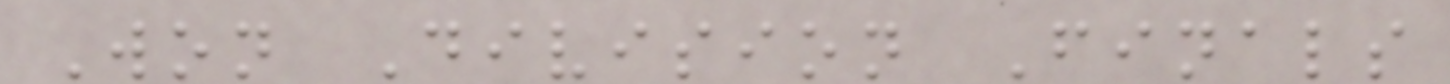Won Division Finals
